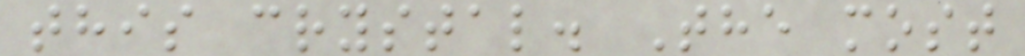this crystal. The most
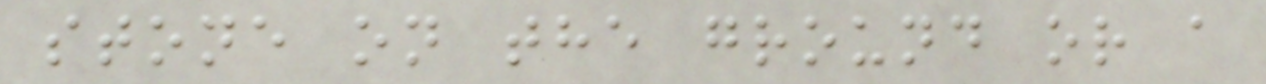stone on the ground or a
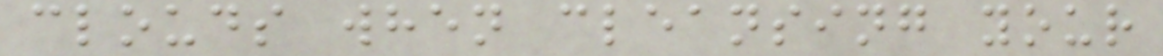clouds when cleansing your
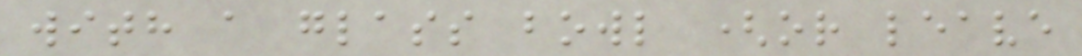with a glass bowl (or leave
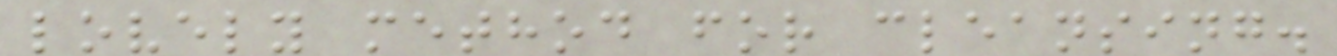lovely method for cleansing.
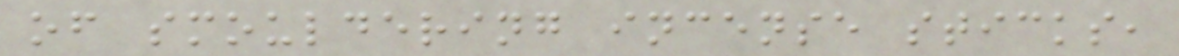of smouldering incense sticks,
